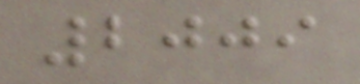2009
